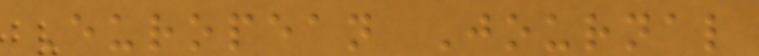European Journal
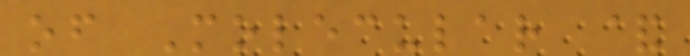of Molecular &
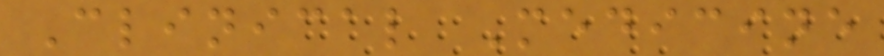Clinical Medicine
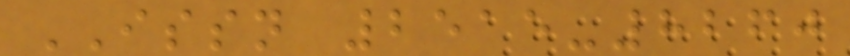ISSN 2515-8260
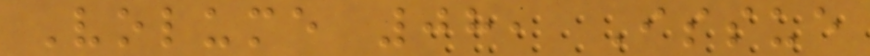Volume 08, Issue
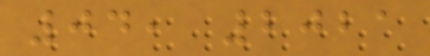04, 2021
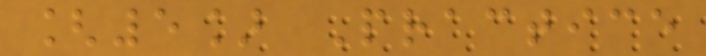[5] Practice
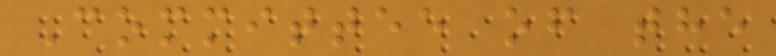Committee of the
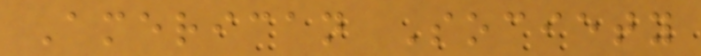American Society
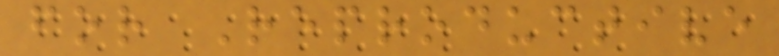for Reproductive
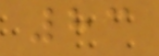83
